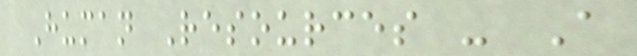Human Resources - A
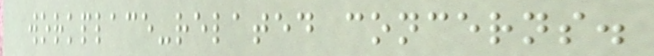workplace-related concerns.
